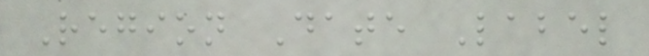Region Date Label
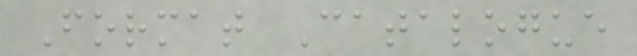Format Catalogue
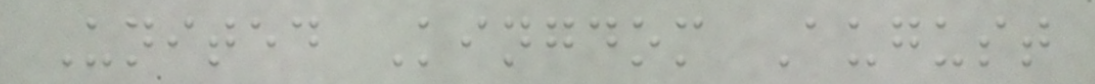United Kingdom August
